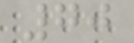70
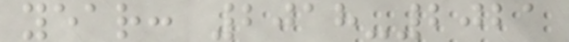year: 2018-2021
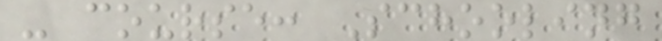- course: Schooling
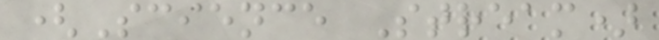(Science Stream)
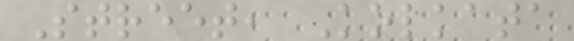Street, Kolkata
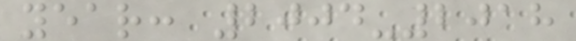year: 2004-2018
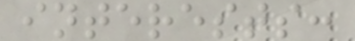interests:
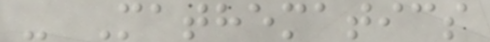- Mathematics
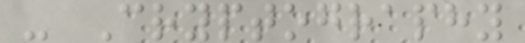- Cryptography
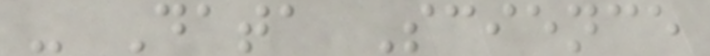- Data Science
